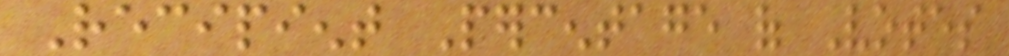Recipient Percentage of Votes
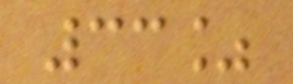33%
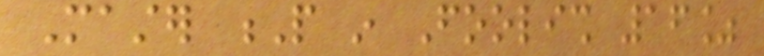Master P in Foolish 16%
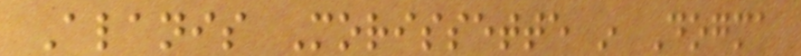Alanis Morissette in Dogma
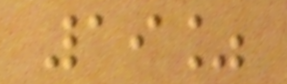19%
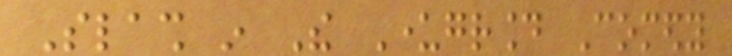Slash in The Underground Comedy
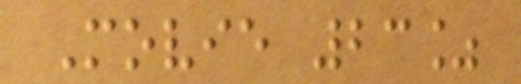Movie 23%
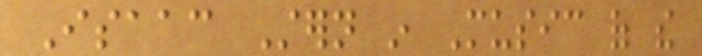Isaac Stern in Music of the
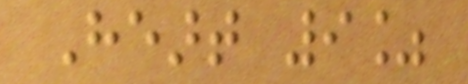Heart 9%
